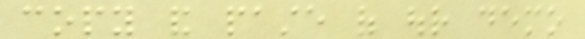copy and paste of our demo
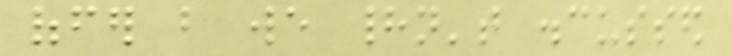offer but we hadn't discussed
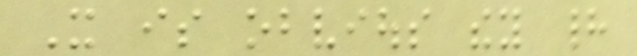It is obvious they had
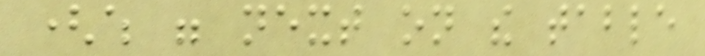(which were next on the table
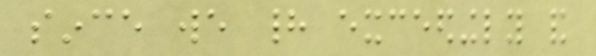since we had exceedingly and
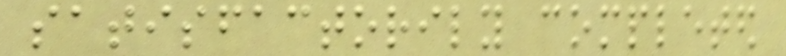satisfactorily completed
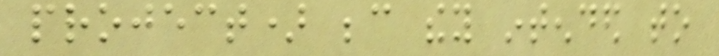project) because they intended to
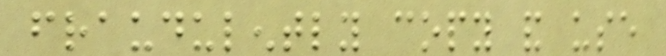fraudulently copy and use
